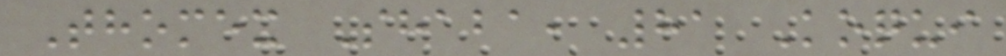Thomex Shaba, 81 Koqui
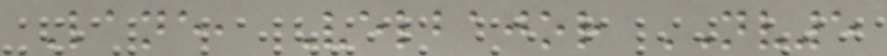Lane, Velbajor NV5
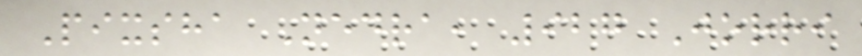Pixsha Nedra, 927 Jorri
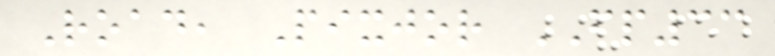Road, Pixjor FP33
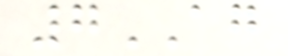7AG
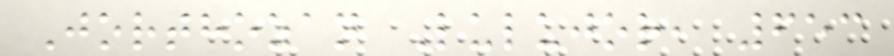Jorthozan Lulujor, 653
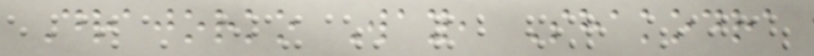Drajorko Way, Shakodra
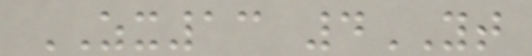ZX13 4YT
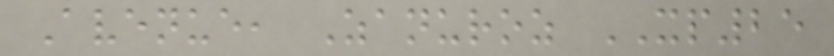Avenue, Zanuroz XP25
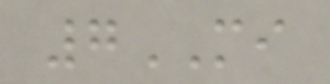7MI
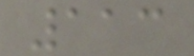113
